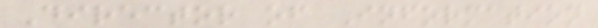Director of Information
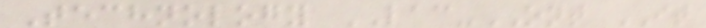Technology LAC-ONT IT
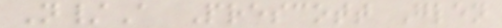N/A Prescott Glen
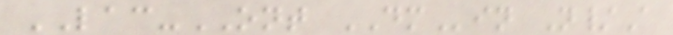LAC-ONT DMin N/A
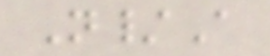N/A
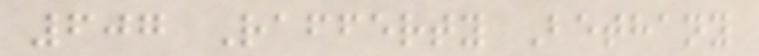607 Rafferty Bethany
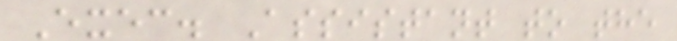Exec. Assistant to the
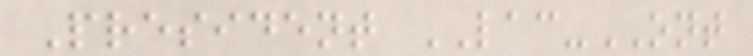President LAC-ONT
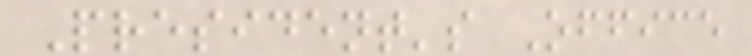President's Office
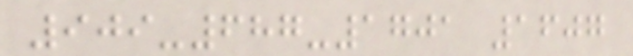909-687-1701 1607
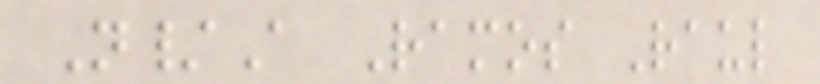N/A Ramos Raul
